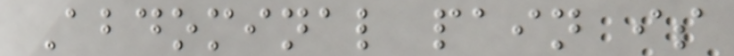Abdominal pain is
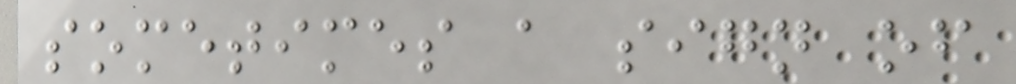sometimes a sign of
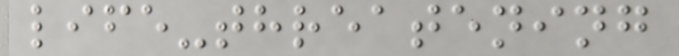life-threatening
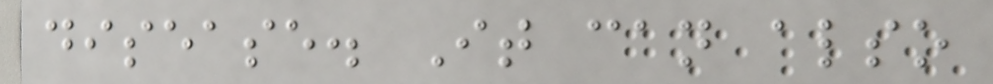disease. It can also
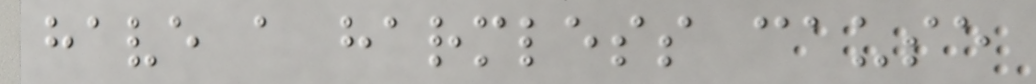have a harmless cause
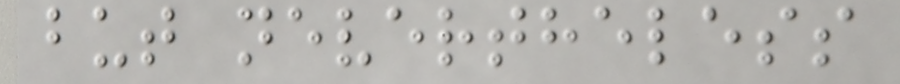but nevertheless
